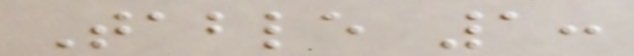Table 1:
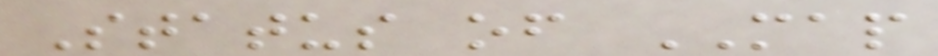Status of MAP
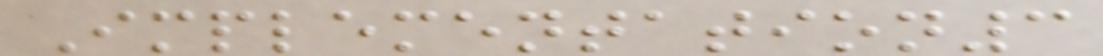Implementation3
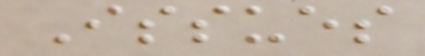Issues
